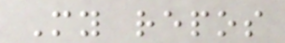My repos
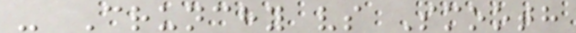- Crunchy vs Smooth
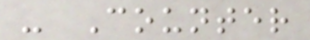- Counter
